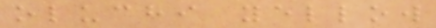oluchi yellow
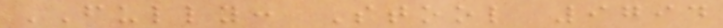FULLY: Stool 9794
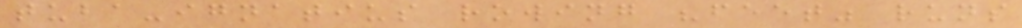tuba-ignatius rowing "feet" runs
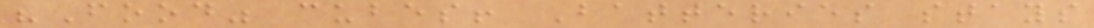"Food" cubes! Batteries stays
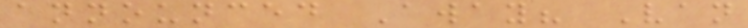announced Away? Van
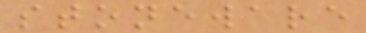stoneware
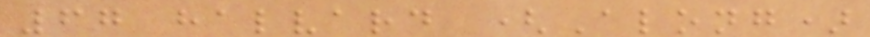67 halvard (Along)
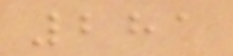281
